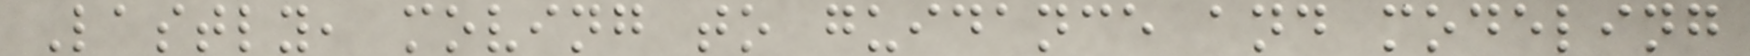Lastly, moving to guidance and modeling
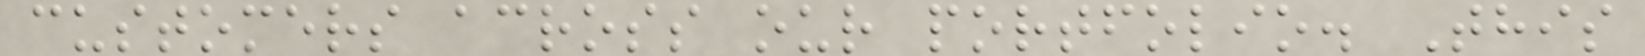customers across our portfolio. This
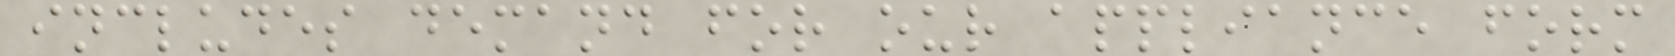includes demand for our appliance form
